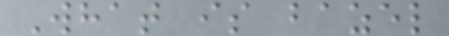What is bazel
